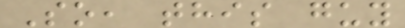So, this guy
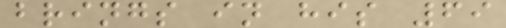brings in his 69
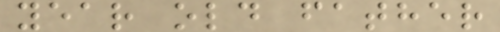year old father
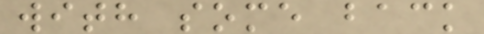with some back
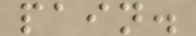pain.
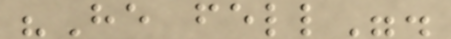"He fell".
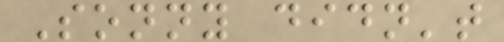Sonny didn't
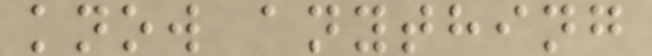know anything
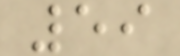59
